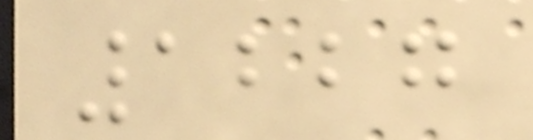1227
